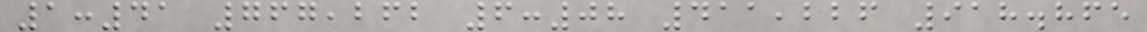1:41 767,262 6:08 411,226 918.865
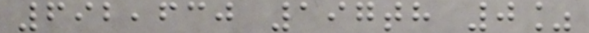692,630 197th 0%
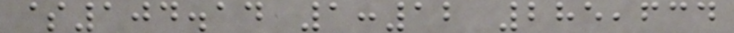$104.14 1:12 285,634
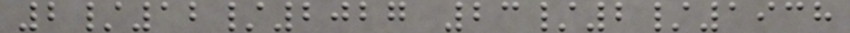2/12/2027 23/2/1938
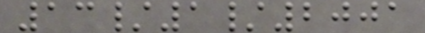13/1/2001
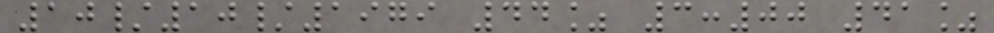10/10/1979 44% 3:00 41%
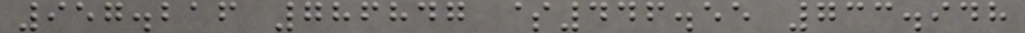957.216 786847 $446.55 733.948
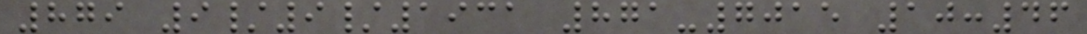879 9/9/1931 871-7015 10:46
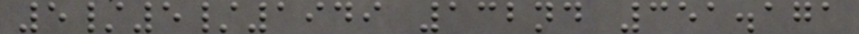5/5/1949 132nd 351.171
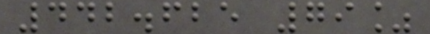442.625 79%
